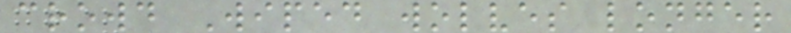crowd Wiped wolves longer
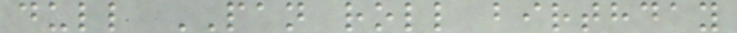dull PAN roll birthday
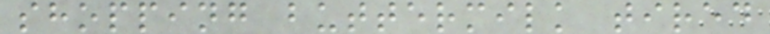shopping buttermilk tired
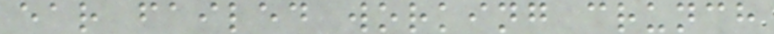ear failed working crunch
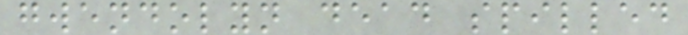gwendolyn dead spilled
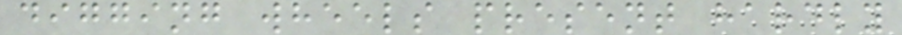digging wheels present hardly
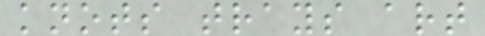knots trays art
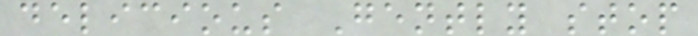delicious Gently stop
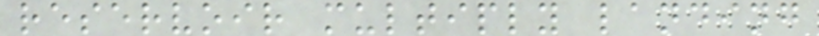reservoir multiply landing
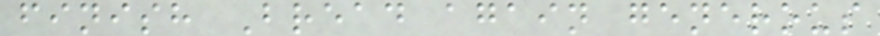finish Bread again generous
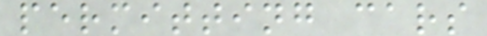permitting cars
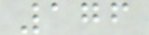176
